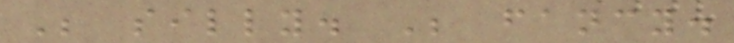Be silly. Be fancy.
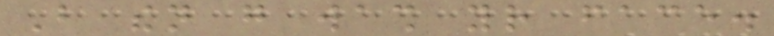But then go wash your face.
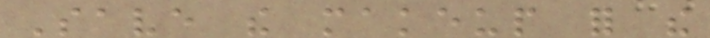Save the makeup for the
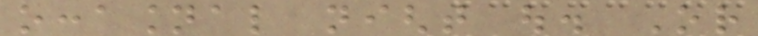occasional night out. Or
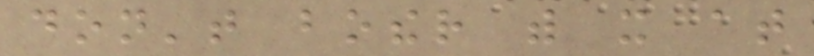don't bother with it at
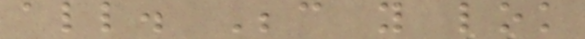all. Because you lok
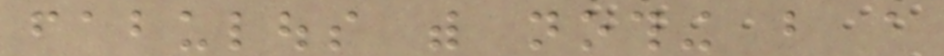fabulous with nothing but a
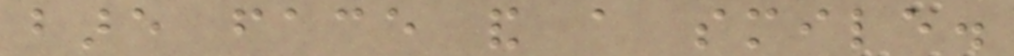bare face and a smile.
